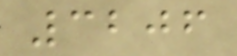3206
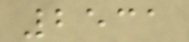2531
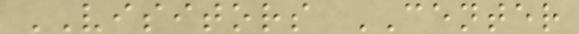VISITORS CENTER
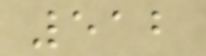512
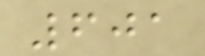601
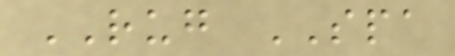RUG SPA
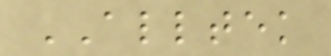ALLTEK
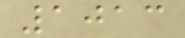1013
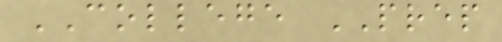COLLEGE PREP
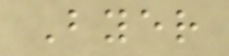Byer
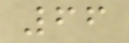66
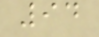94
